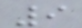9
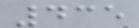435
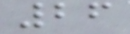26
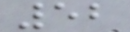52
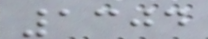1304
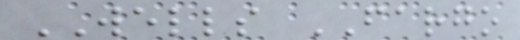WELLS FARGO
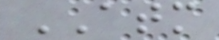ATM
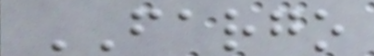FARGO
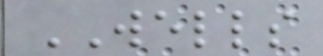WELLS
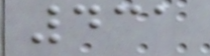431
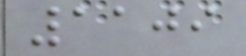1109
